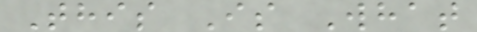This Is What
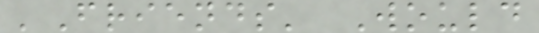'Friends' Would
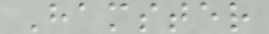Hamster
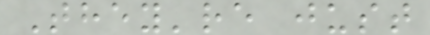They're just
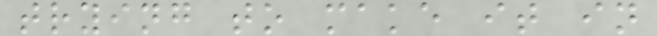trying to make it in
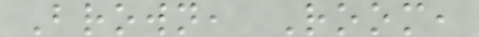Brown, Room,
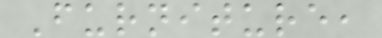Furniture,
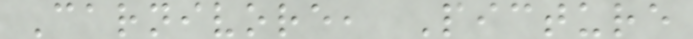Carnivore, Picture
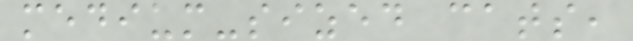medium-sized cats,
